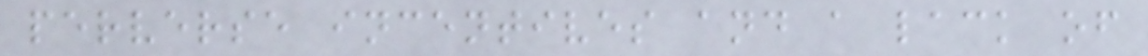perverse incentives and a lack of
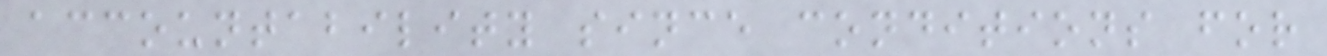accountability since conditions for
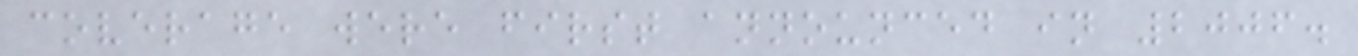coverage were first announced in 2006.
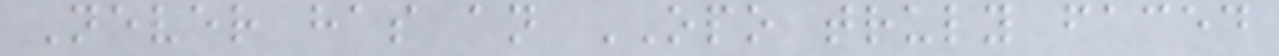Never has an OPO truly faced
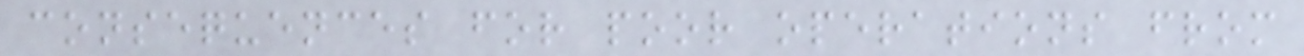consequences for poor operations from
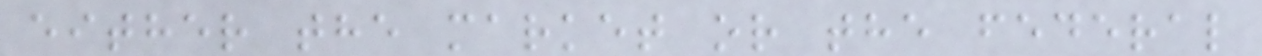either the market or the federal
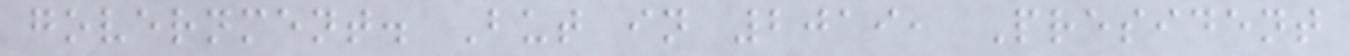government. But in 2019, President
